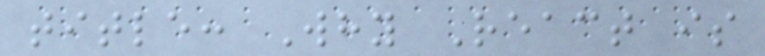title: Why React is
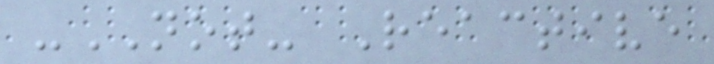-NOT- Reactive
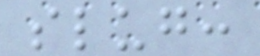slug:
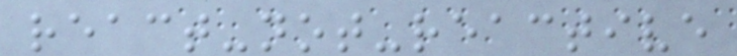react-not-reactive
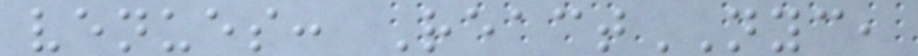venues: ReactNYC,
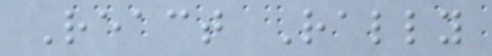React Rally
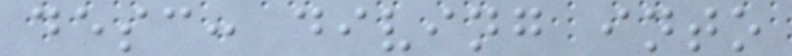desc: diving into
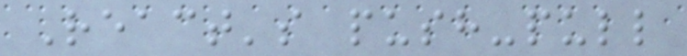React's push-pull
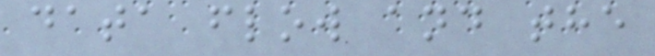data flow and the
